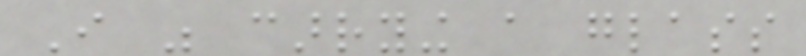I was carrying a glass
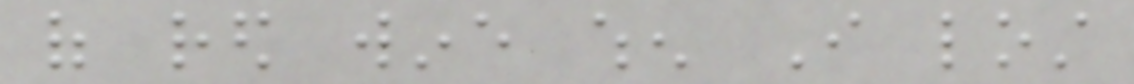of red wine when I lost
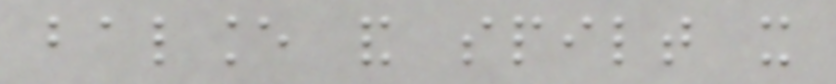balance and spilt it
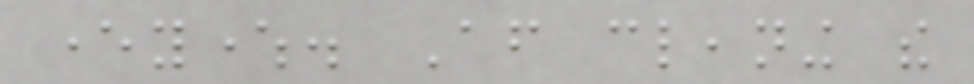everywhere. After cleaning the
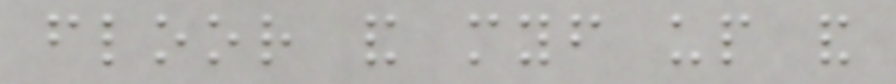floor and myself up and
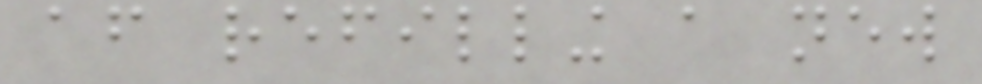after refilling a new
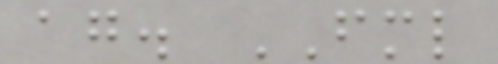again. FML
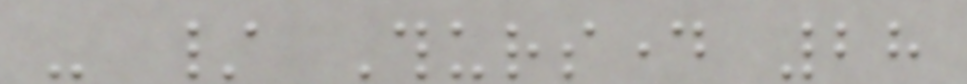- / Thursday 28
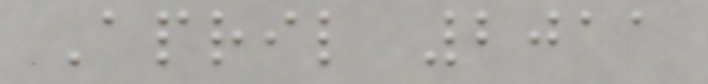April 2011
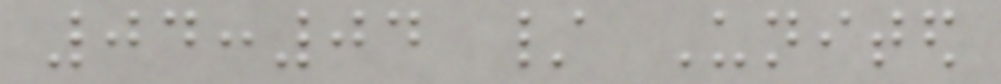04:04 / United
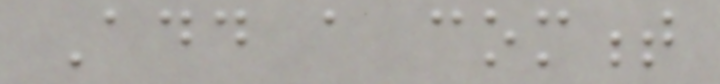Add a comment
